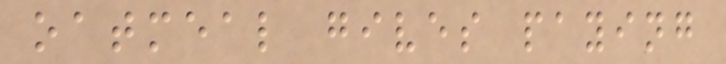oatmeal gives paying
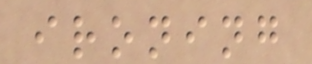ironing
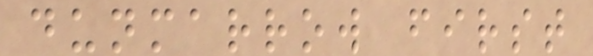dunmarrow first
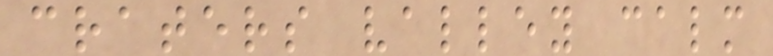craters valley calm
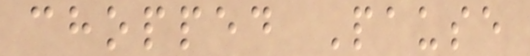chopped Pause
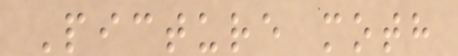Picture moth
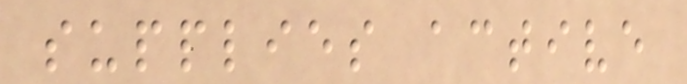supplies active
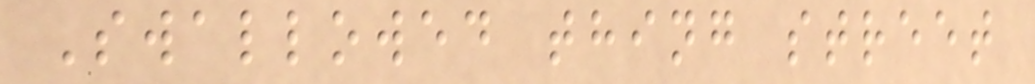Swallowed thing street
